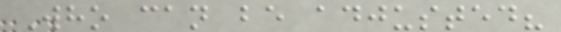Who can be adjusted?
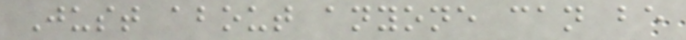Just about anyone can be
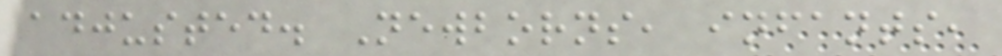adjusted. Newborns, infants,
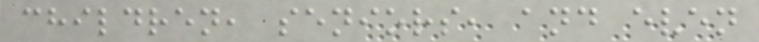children, seniors, and even
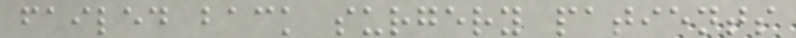failed back surgery patients
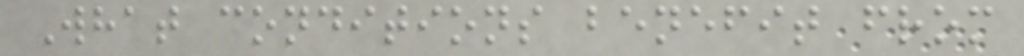What conditions benefit from
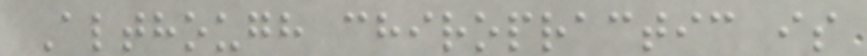Although chiropractic is
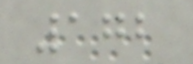172
